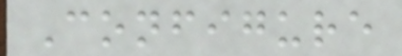Configure
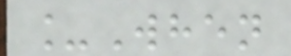_When
